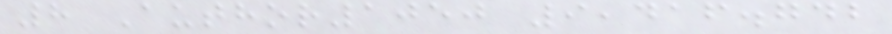8 Author1050 9,416.742
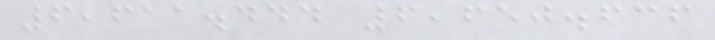6,611.444 6,650.636
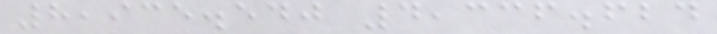8,935.540 4,336.624
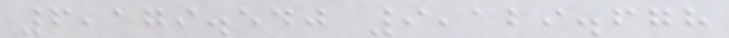6,179.540 9,129.678
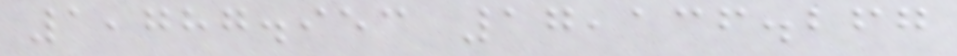1,787.953 17,136.267
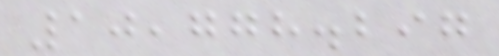10,778.297
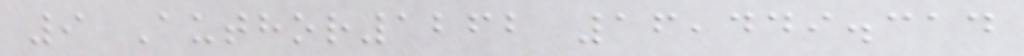9 Author1262 16,449.314
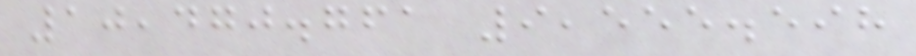10,470.761 9,555.598
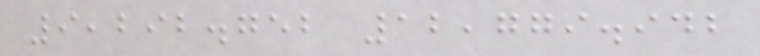9,292.752 12,779.942
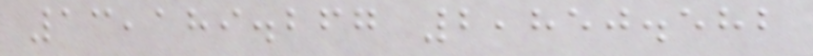13,189.267 2,850.582
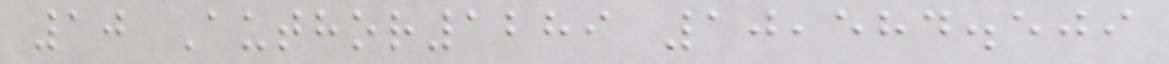10 Author1289 10,584.509
